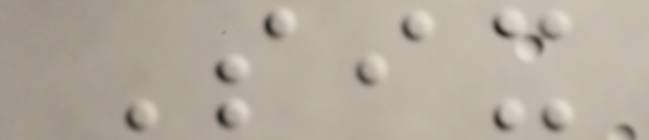Six
